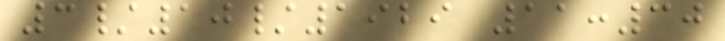3/10/1929 11:30
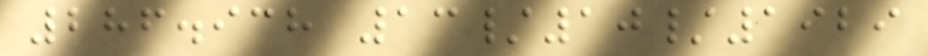286.938 13/10/1929
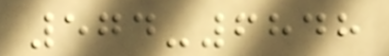574-6848
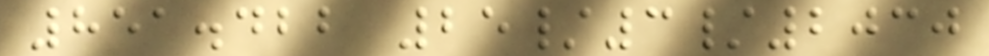851.422 25/3/2030
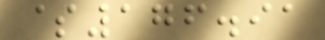$176.91
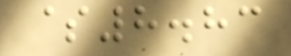$8.83
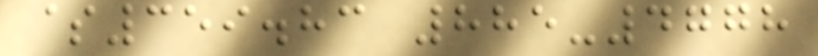$359.83 885-4778
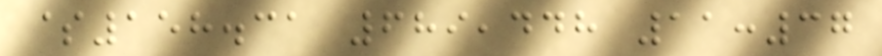$158.31 689,448 11:37
